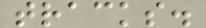tracks.
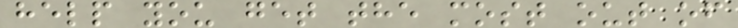help you get the most out of
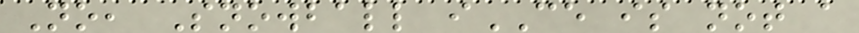No, Snowball iCE is not a
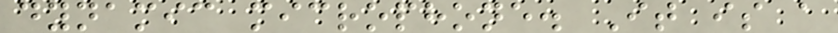dynamic microphone. It is a
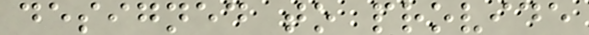designed to provide
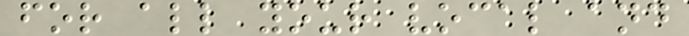for all your vocal and
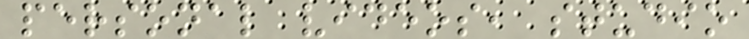personal videos, studio
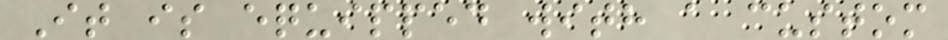It is equipped with a custom
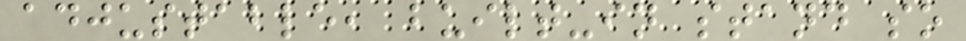adjustable, built-in stand so
